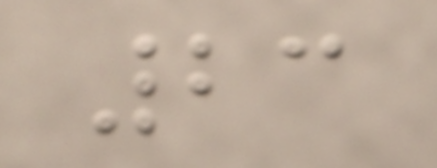23
